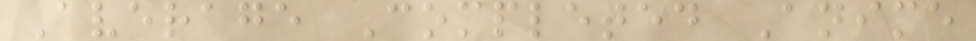Average Completed Anime
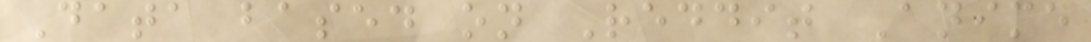Data based on Reddit Anime
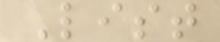List
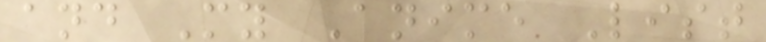and My Anime List
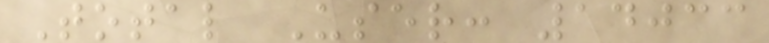Total User: 14033
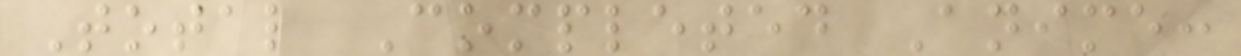Total Completed Anime:
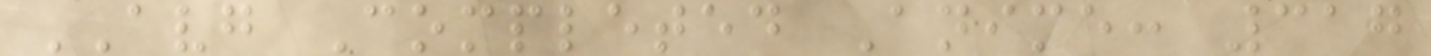AVG Completed Anime: 317
